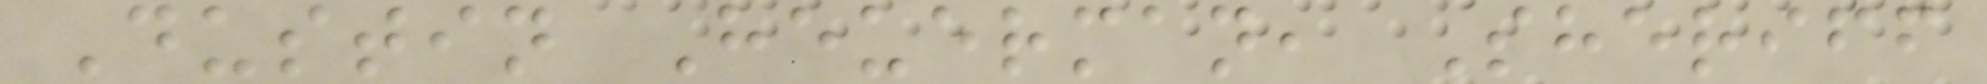Dustin Heuerman, Sheriff
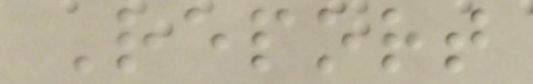Report
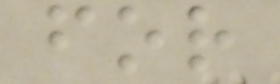for
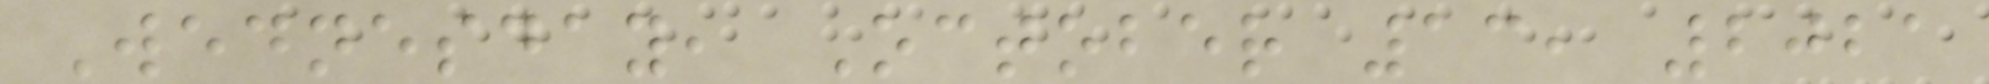Wednesday, October 13, 2021
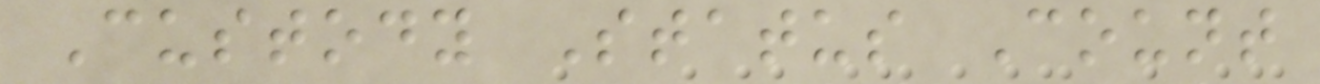Custody Status Count
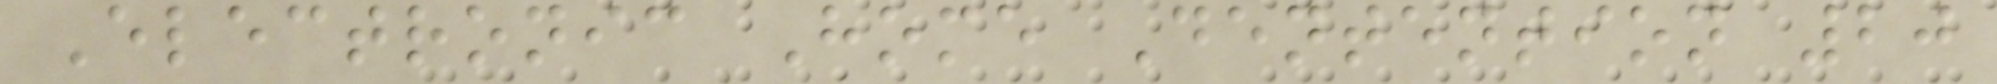Electronic Home Dentention 20
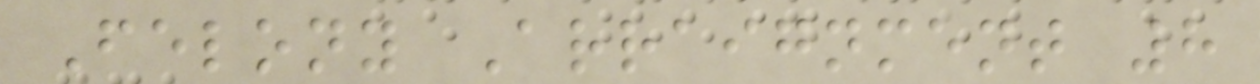Felony Arraignment 8
